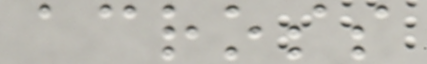across
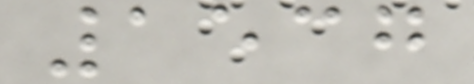1537
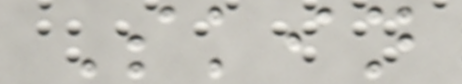Skin
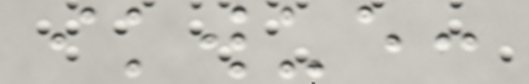ikwue:
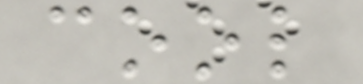cool
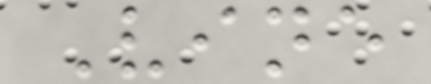Vine
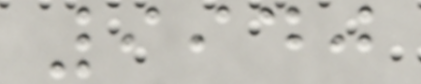9940
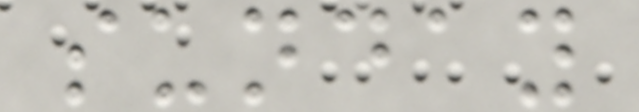sunday
